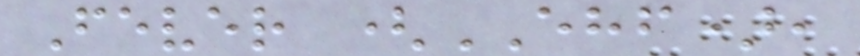Fever (EHF),
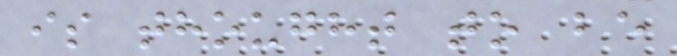is thought to be
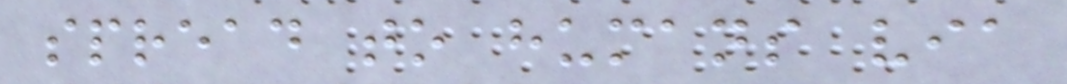spread to humans via
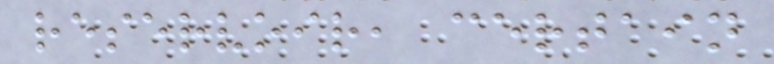reservoir, certain
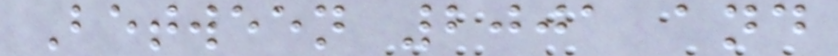Between 2001 and
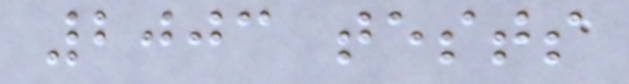2003 tests
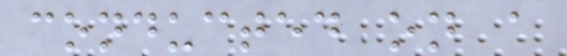conducted on a
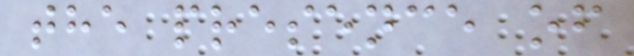the presence of
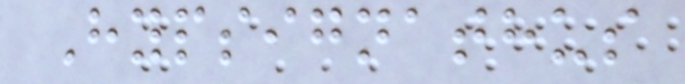Hypsignathus
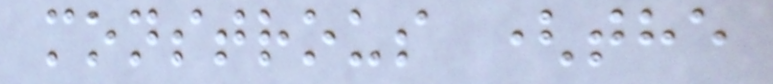monstrous (the
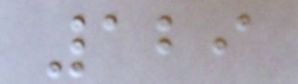129
